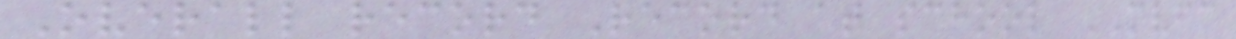Overall record Record at school MVFC
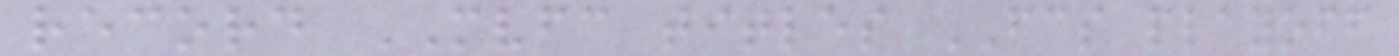record MVFC titles FCS playoff
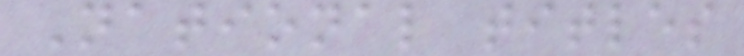National titles
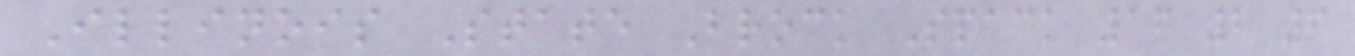Illinois State Brock Spack 16 2 6
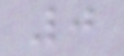0
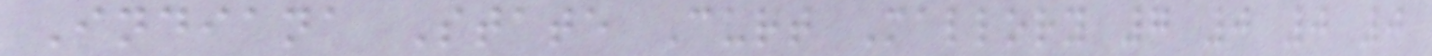Indiana State Curt Mallory 7 0 0 0
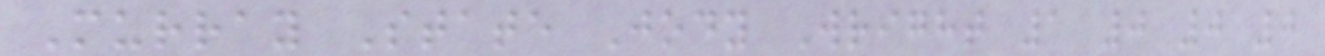Murray State Jody Wright 1 0 0 0
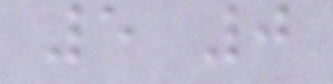5 0
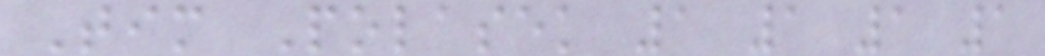Tim Polasek 1 1 1 1
